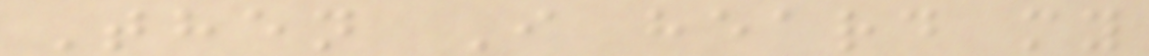Then I heard my
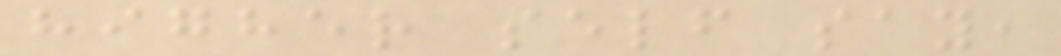higher self say,
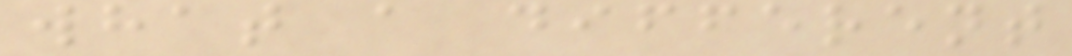what a different
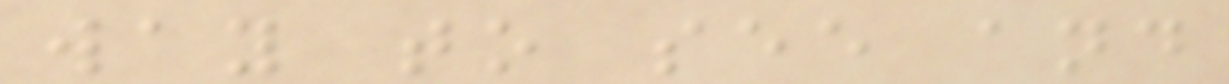way to see and
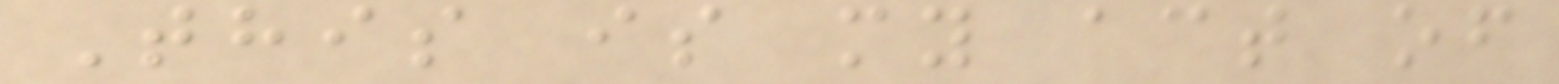This is my act of
